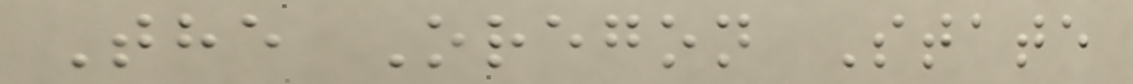The Oregon State
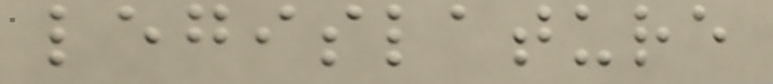legislature
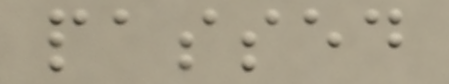passed
